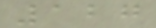127
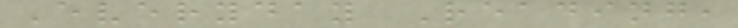Everyday Reading,
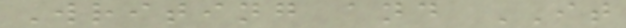Writing and IT
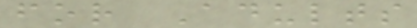for Adults
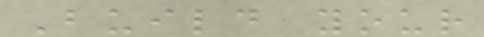Build your
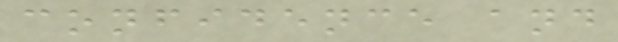confidence and
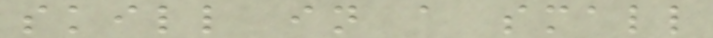skill in a small
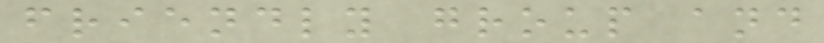friendly group and
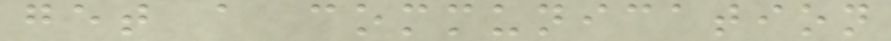get a communication
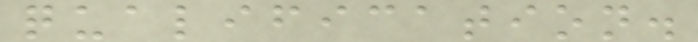qualification.
